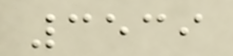3539
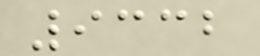9332
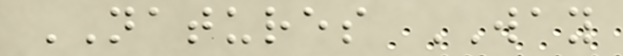NATURES WAY
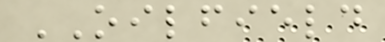OILFIELD
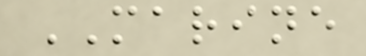MARINE
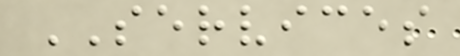SERVICES
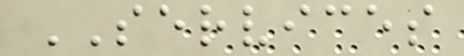SERVICES
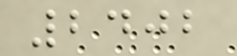2402
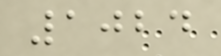1024
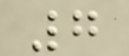7
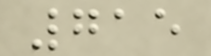715
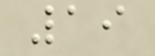19
